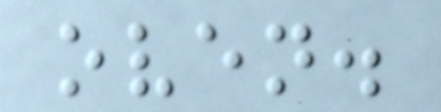oven.
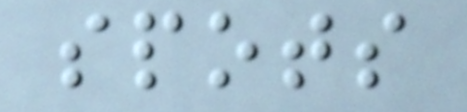spots
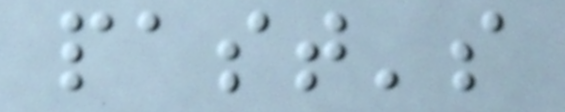past's
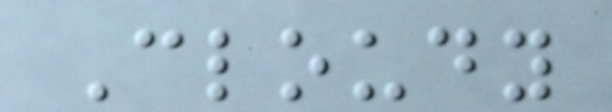Cloudy
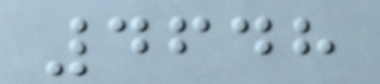4648
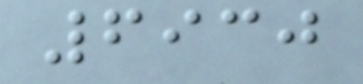6930
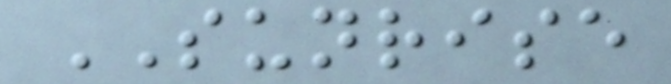SUNRISE
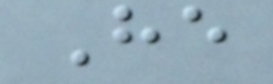He
